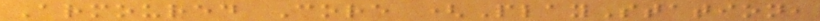Armoured Core (PlayStation,
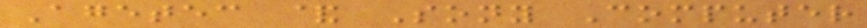Agetec & Sony Computer
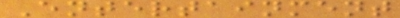Entertainment
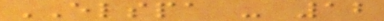ELSPA - 12
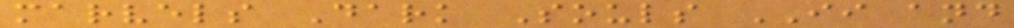marvels Dark Souls II and
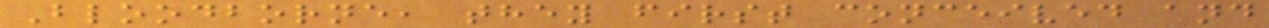Bloodborne, they first conceived and
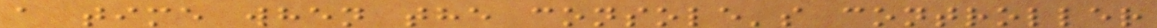a time when the console's controller
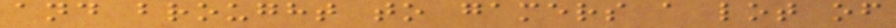and brought to gamers a lot of
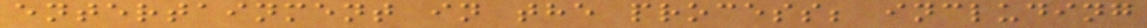entertainment in the process; including
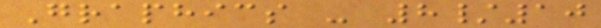Graphics - 8/10
